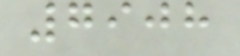7908
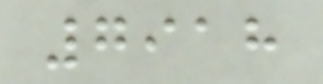7918
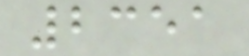2351
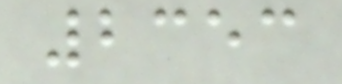2353
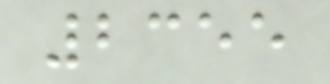2355
